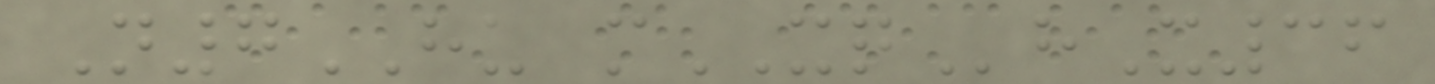N7HU mXQhX36
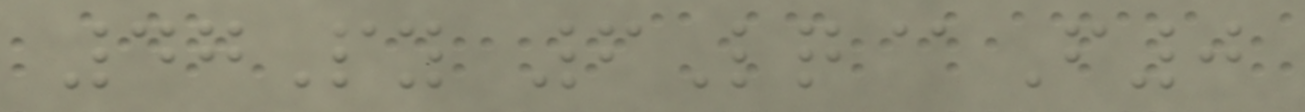47Py 6Lq@F0
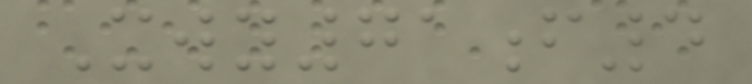Xwy71f4
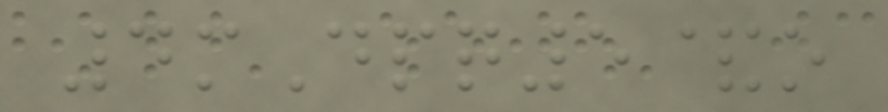4mDpq5&o
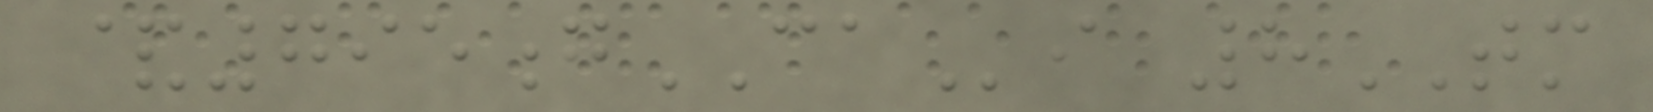&795gCAi 8TM
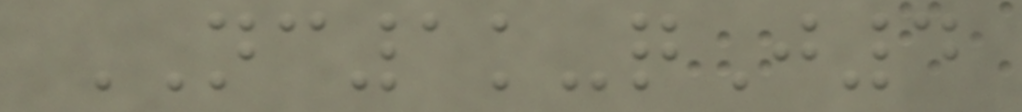NC1k-qJ4
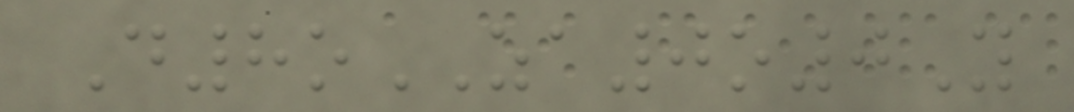D8oZA0o0Y
